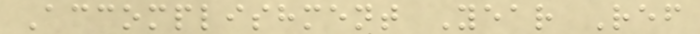Accomplishment Year Ref
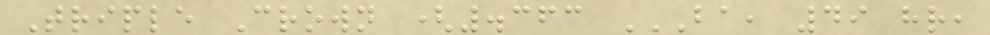Triple Crown (.363 BA, 49 HR,
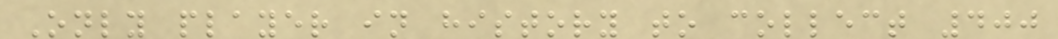Only player in history to collect 400
